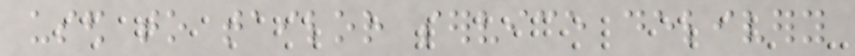used to tailor service delivery
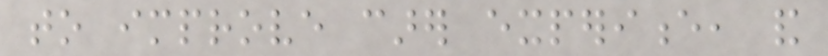to improve carer experience, and
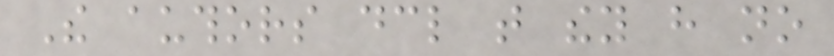The authors declare that they have no
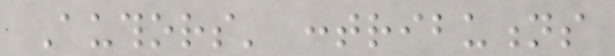Authors' contributions
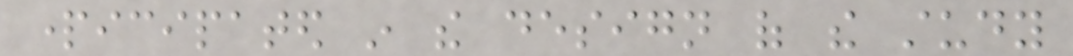participated in the design of the study
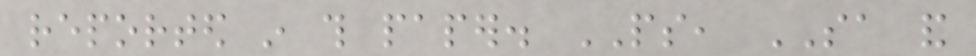reported in this paper. PS, SA and
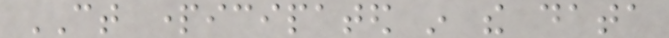CT participated in the data
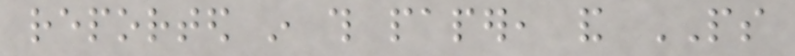reported in this paper, and PS
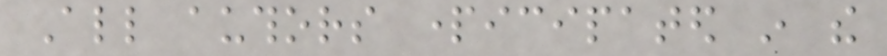All authors participated in the
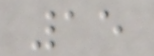15
